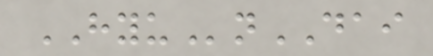HYUnDAI
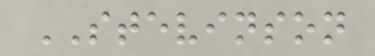STEVINSON
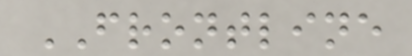FRONTLINE
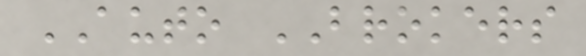AUTO BROKERS
